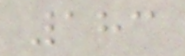183
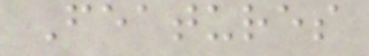Features
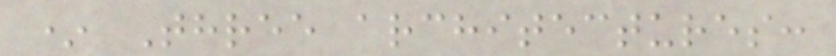* Three architectures:
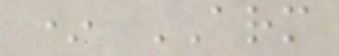* ARM
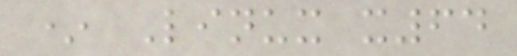* Linux x64
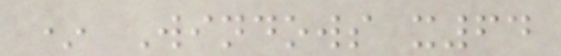* Windows x64
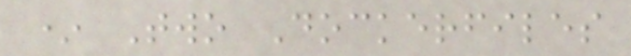* Two Dockerfiles
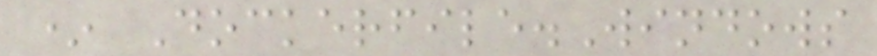* Dockerfile.Windows
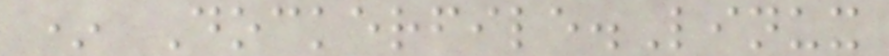* Dockerfile.Linux
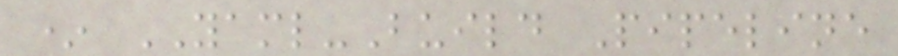* YAML-Build Pipeline
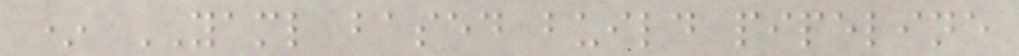* YAML based build pipeline
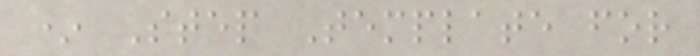* Step Template for
